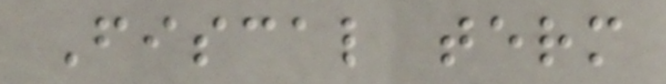Fiscal term
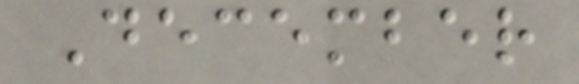December
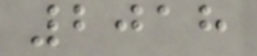2018
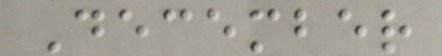December
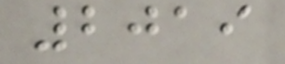2019
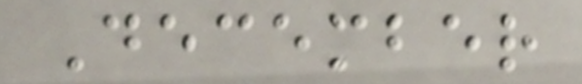December
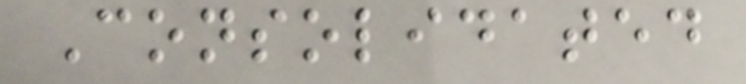Consolidated
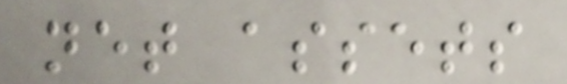net assets
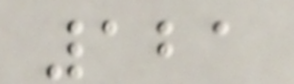121
